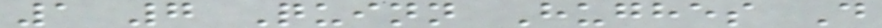1 7 Quinn Hughes D
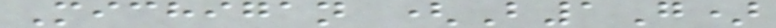Michigan (B1G)
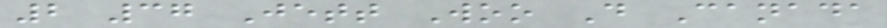2 37 Jett Woo D Canada
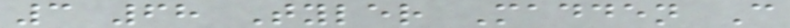3 68 Tyler Madden C
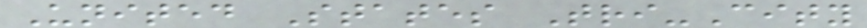United States Tri-City
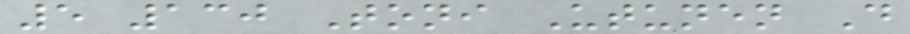5 130 Toni Utunen D
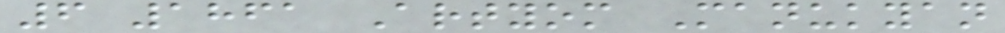6 1861 Artyom Manukyan
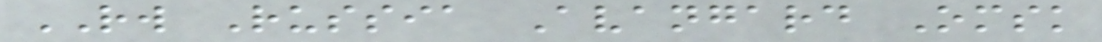RW Russia Avangard Omsk
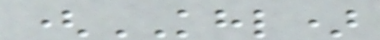(KHL)
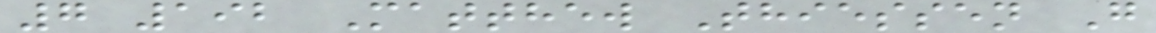7 192 Matthew Thiessen G
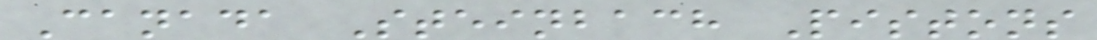Canada Steinbach Pistons
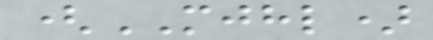(MJHL)
